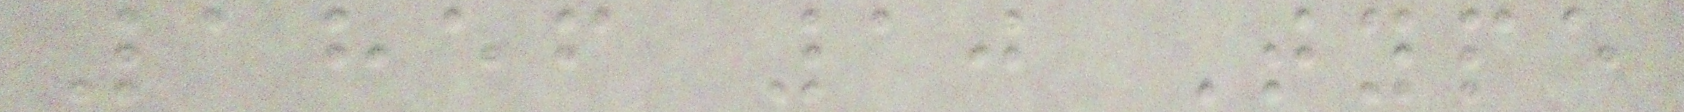1856 10 Type
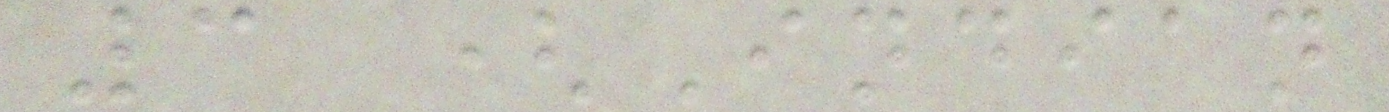3 (Indian
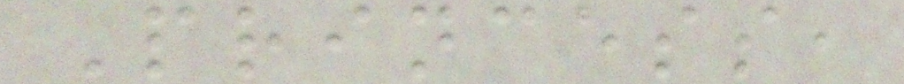Princess,
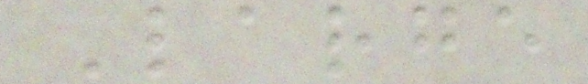Large
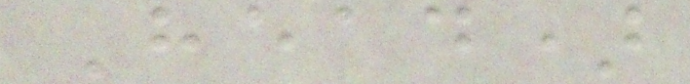Head)
